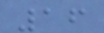16
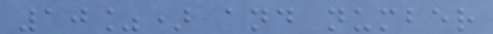10%) and number
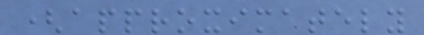(approximately
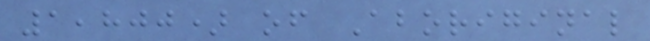1,800) of Aboriginal
